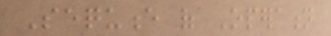Sequence of Operation
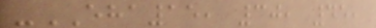-EHA15, 30, 45,
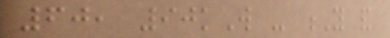60, 90kW - Y and
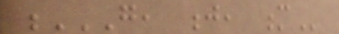G, J, M
